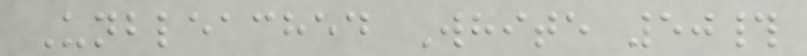Unbleached White 50#
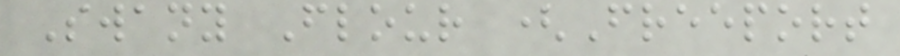Swany Flour (Freeport
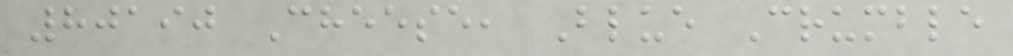80190 Cheese, Blue Crumble
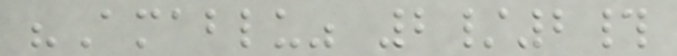"Amablu" 2/2#
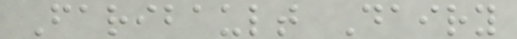Faribault Dairy
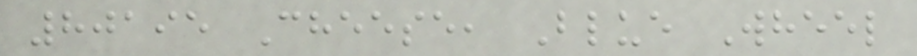80195 Cheese, Blue Wheel
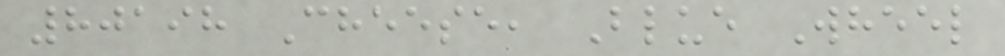80198 Cheese, Blue Wheel
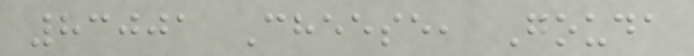83001 Cheese, Gouda
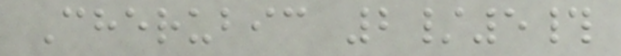Cherubic 2/5#
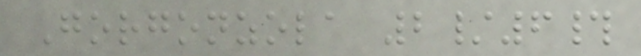Gorgonzola 2/6#
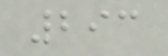293
